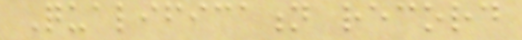Qualification record
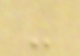-
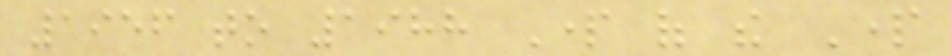1956 to 1988 Part of the Part
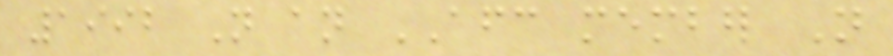1992 Not an AFC member Not
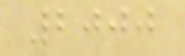2000
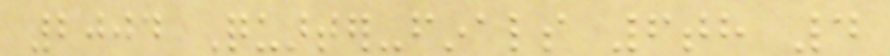2004 Quarter-finals 6th 4
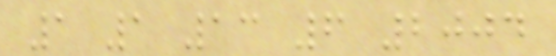1 1 13 6 2004
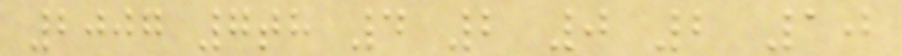2007 7th 4 2 0 2 10
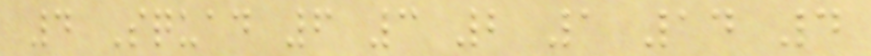4 Squad 6 3 2 1 14 4
